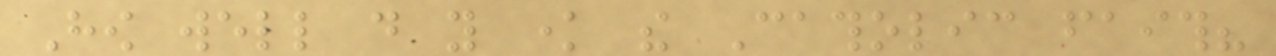How well do you know the Catholic faith?
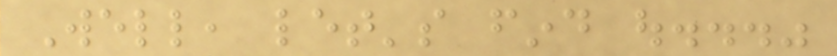Well, let's find out..."
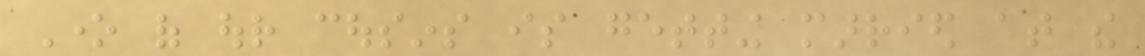One of our cousins is getting married at the
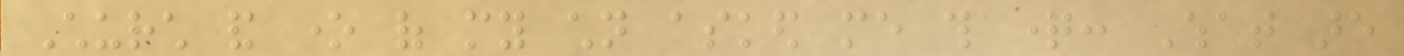Church and one of my children asked me this question: What are
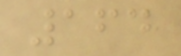164
